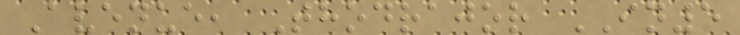Avenue, Thodrajor IN5
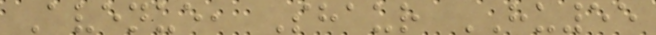Avenue, Shaur HU55
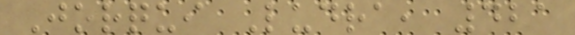Jorqui Ludra, 421
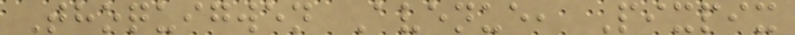Thoquigwen Avenue, Pixpix
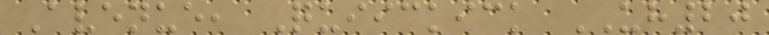Avenue, Quiickick UH20
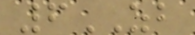6ZB
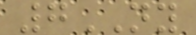7NY
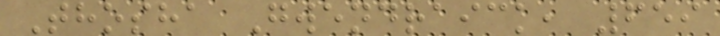Thosha Gwendraick, 659
